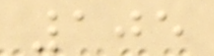105
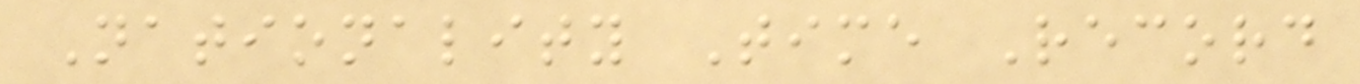Nationality Time Record
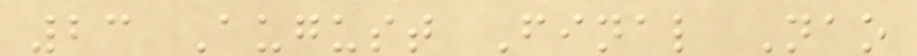23 August Final Nao
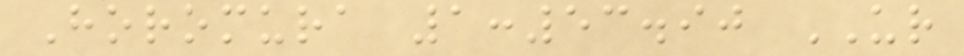Horomura 1:53.90 UR
